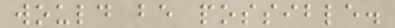would be possible.
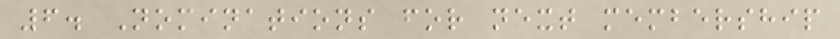6. Nominations for next membership
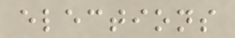elections
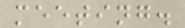meeting.
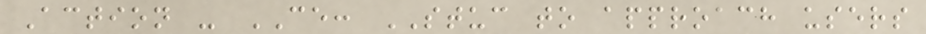Action - CE: STUC to approach users
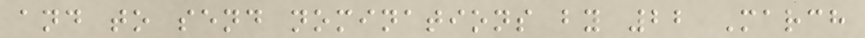and to send nominations by 22 March
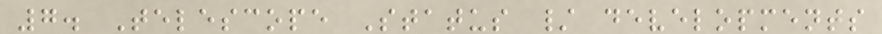7. Telescope Status / developments
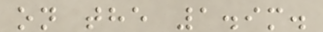on the 1.9m.
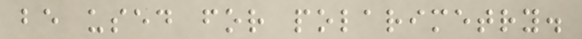be used for polarimetry.
